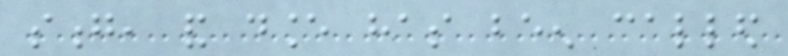song, and dance has been called
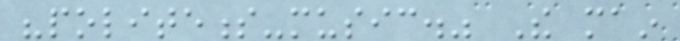"politeness-music." The main
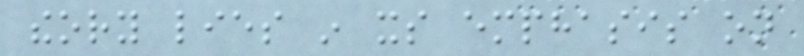theory lies in its emphasis on
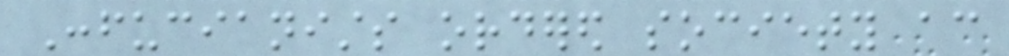Confucianists ordered society according
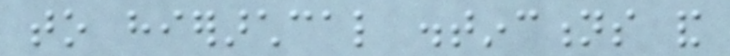to hierarchcal distinctions and
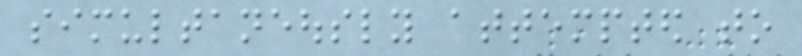simultaneously attempted to
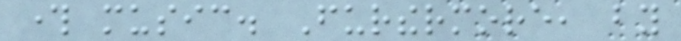through music. Furthermore, by
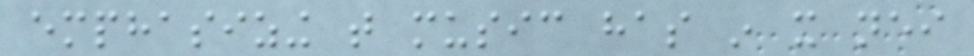emphasizing that music has in it neither
